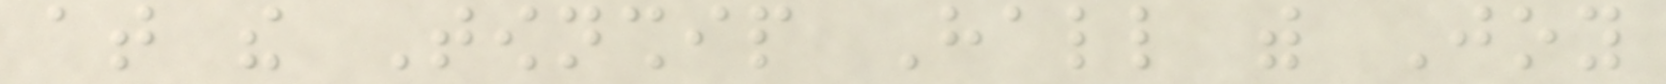at the Township Hall with Joy
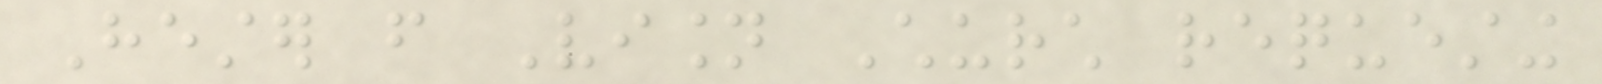Hester from Vision Church requesting
